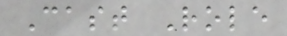Cast Role
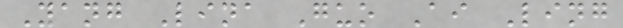Yang Lina Guo Ai Ling
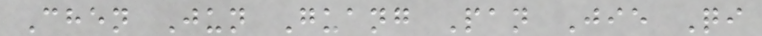Chen Jun Guang Pan Jie Qi
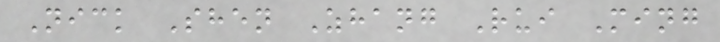Nick Shen Zhang Rui Ming
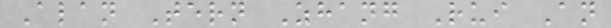Alan Tern Zhang Rui An
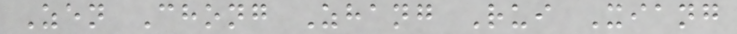Zen Chong Zhang Rui Xiang
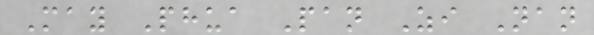May Phua Pan Zi Nan
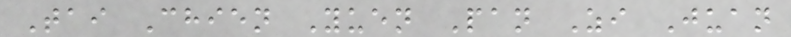Tai Chien Yuen Pan Zi Juan
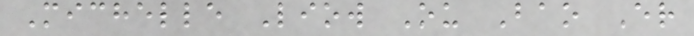Michelle Liow Ou Bao Er
